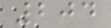204
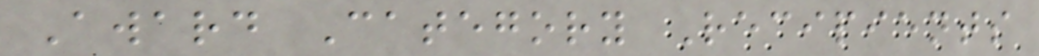Award Category Recipients
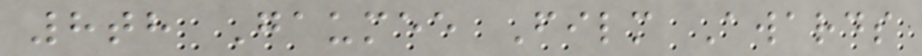8th Gaumee Film Awards
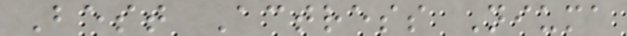Best Actress Niuma
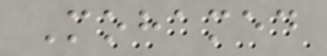Mohamed
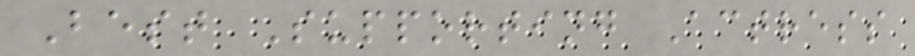Best Supporting Actress
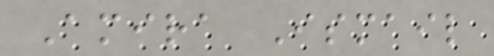Amira Ismail
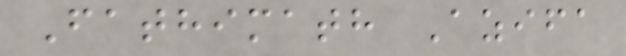Fathimath Azifa
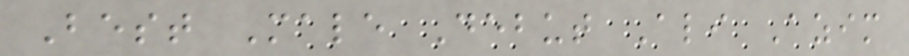Best Male Debut Ali Azim
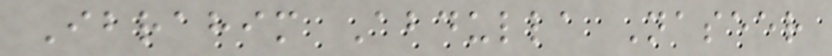Ibrahim Abdulla Naseer
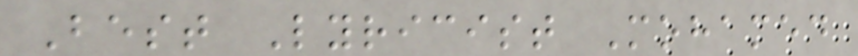Best Lyricist Mohamed
